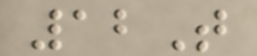12T
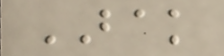BAK
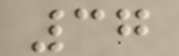37
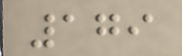179
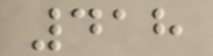418
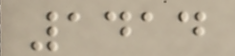1414
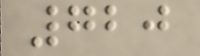720
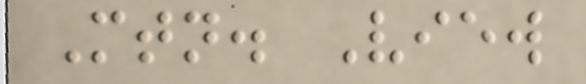Mtn. View
